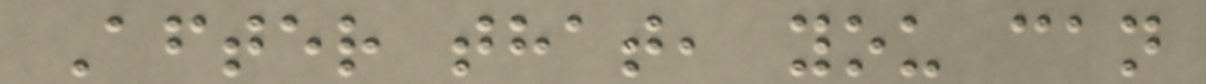After that, you can
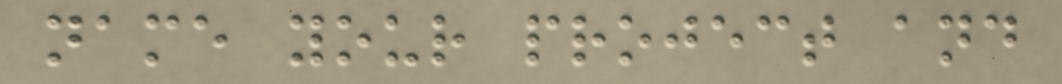name your project and
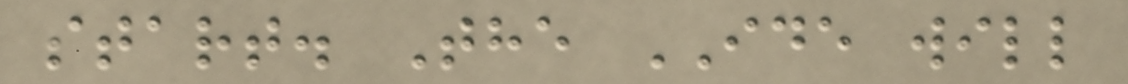start. The IDE will
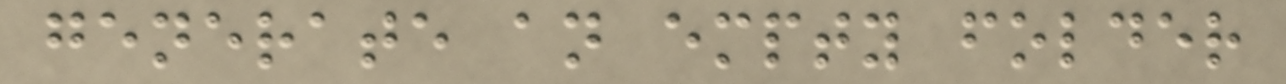generate an empty folder
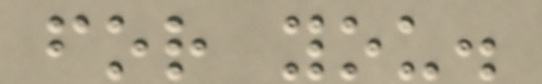for you.
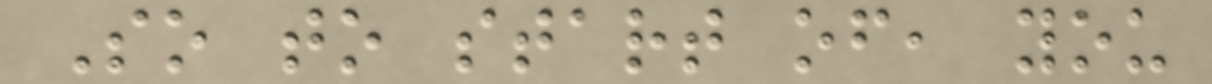So to start of, you
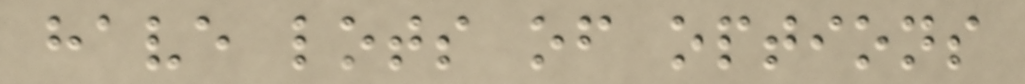have lots of options
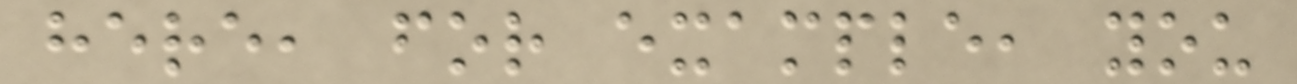here, for example, you
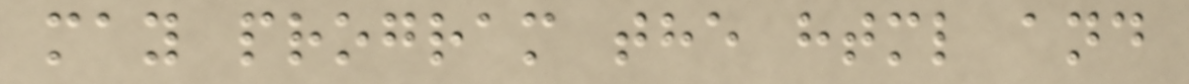may program the html and
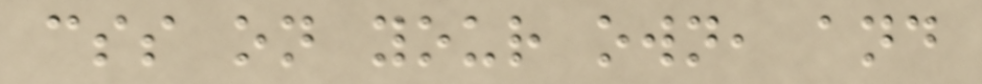css on your own, and
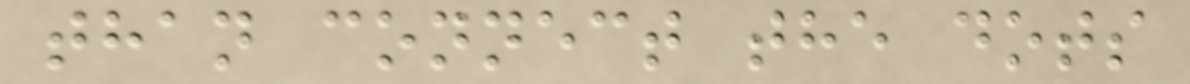than connect the dots
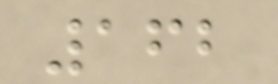162
